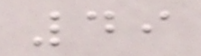49
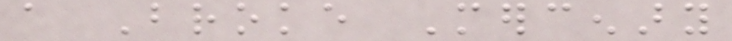a Broke Mercenary
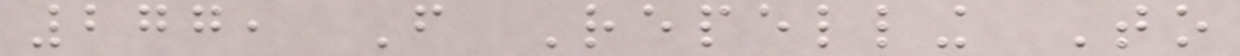277, From Repelling To
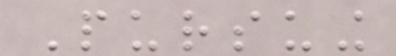Pursuing
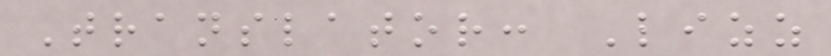Translator: Lizz
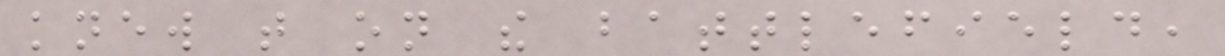knew that on the battlefield,
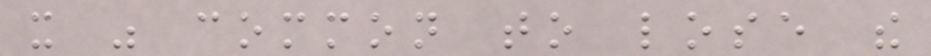it was common to lose the
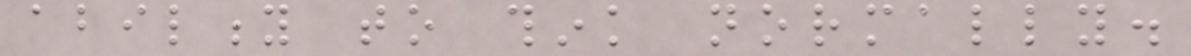ability to think normally.
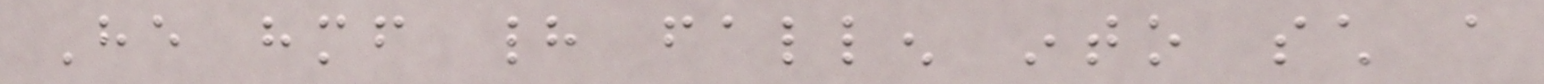He himself had fallen into such a
